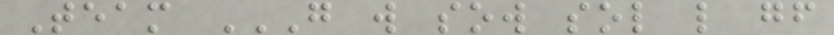Team G W SOW SOL L GF
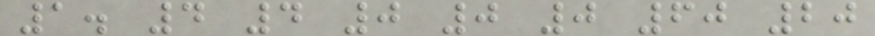1. 4 4 0 0 0 60 20
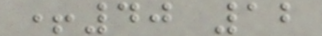+40 12
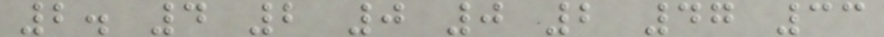2. 4 2 0 0 2 47 33
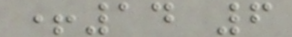+14 6
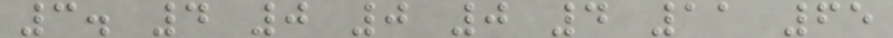3. 4 0 0 0 4 11 65
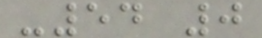-54 0
